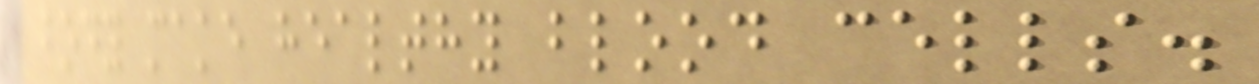body make healthy blood cells.
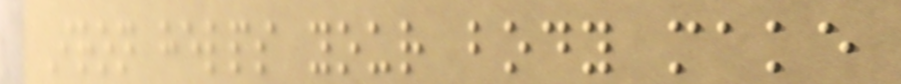Iron helps your body make
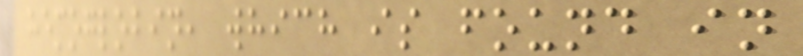hemoglobin, which is found in
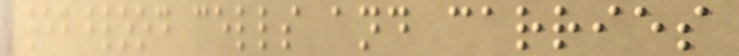red blood cells and carries
